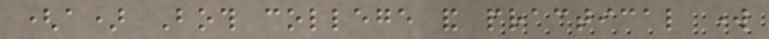(a) Both college and practical work
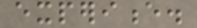experience.
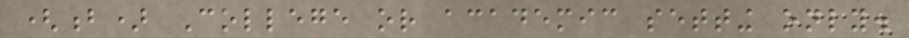(b) College or academic setting only.
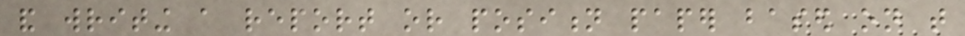and writing a report or position paper based on that
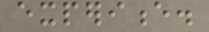experience.
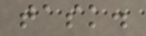task.
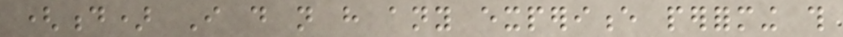(d) I do not have any experience performing this
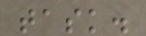task.
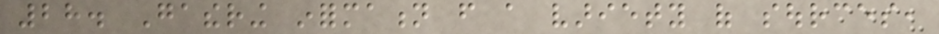28. Gathering information from a variety of sources,
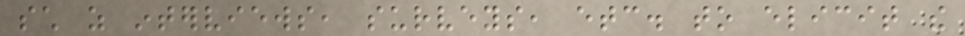such as interviews, surveys, etc. to elicit the
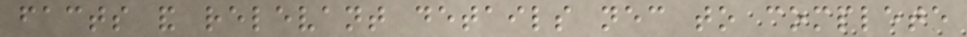facts and relevant details necessary to complete
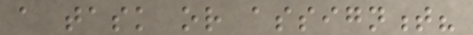a task or assignment?
